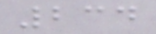234
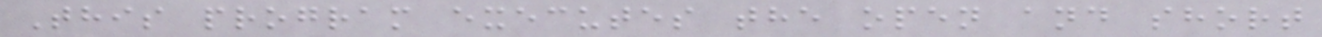This program executes the open and short
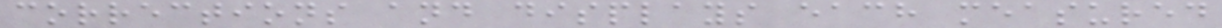corrections and displays each measured
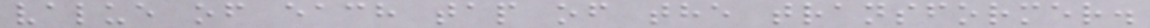value of each tap of the transformer.
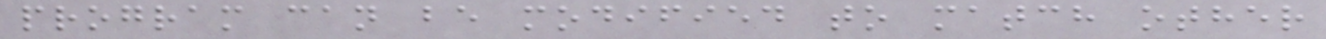program can be modified to match other
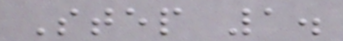Step 1.
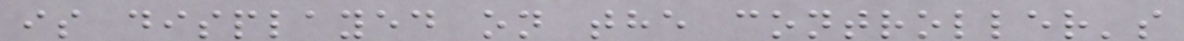is displayed on the controller's
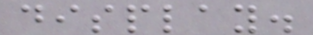display.
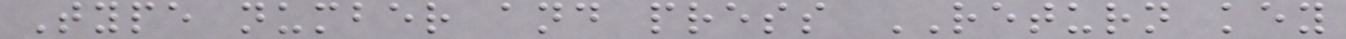Type number and press RETURN key
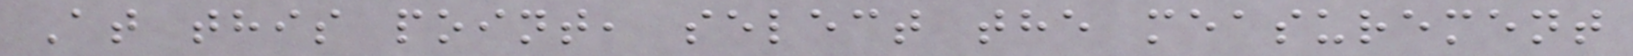At this point, select the measurement
